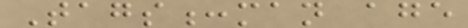Tags:man age
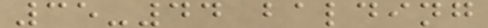35-44 balding
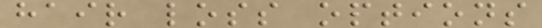hair loss options
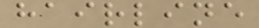hairline
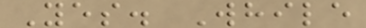Yes. While
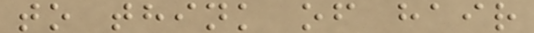to think of hair
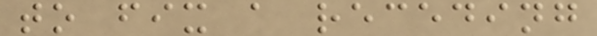to fix a receding
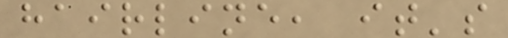hairline, it's
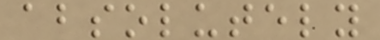absolutely
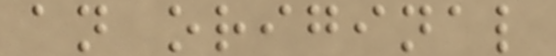an original
